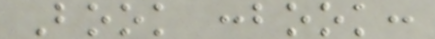Book :book:
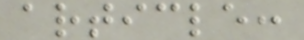article:
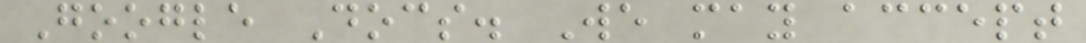Google Docs. We may accept
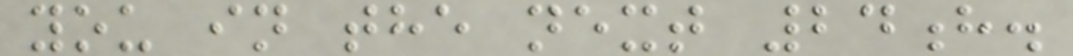you in the next 24h.
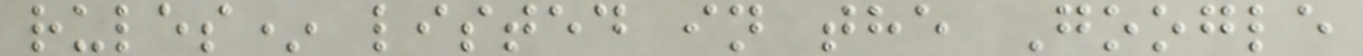rules* listed in the Google
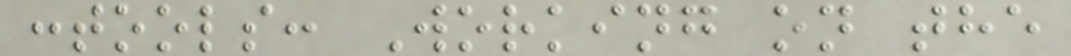:tools: Working on the
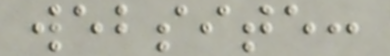website:
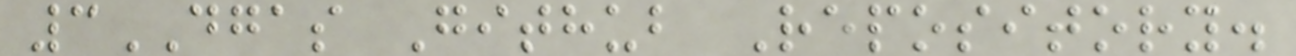3DGAS Github Repository.
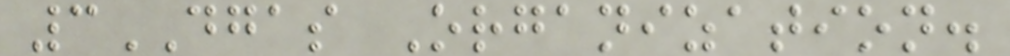3DGAS Organization.
